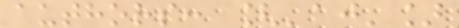authors: ['aj']
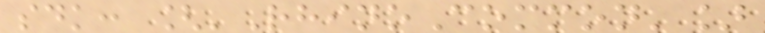sdk: ['RhinoCommon']
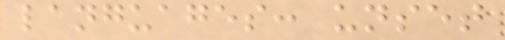languages: unset
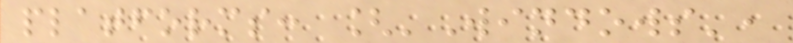platforms: ['Windows',
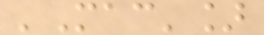'Mac']
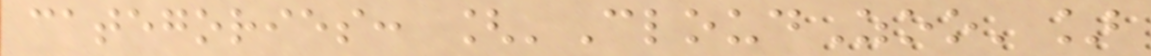categories: ['CloudZoo']
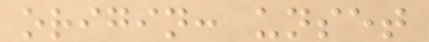origin: unset
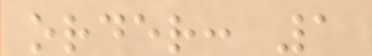order: 1
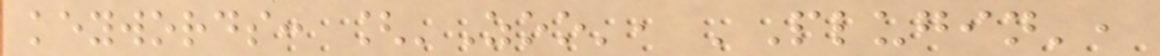keywords: ['Zoo', 'Plugin',
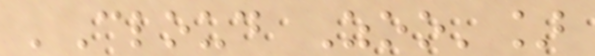'Cloud Zoo']
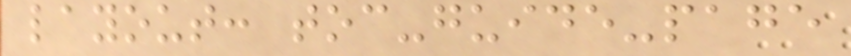layout: toc-guide-page
